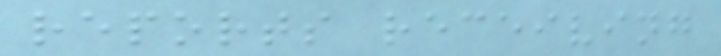reports receiving
